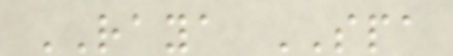RAYA SPA
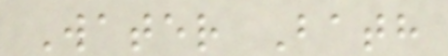Water Bath
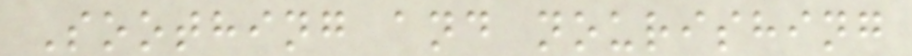Soothing and nourishing
